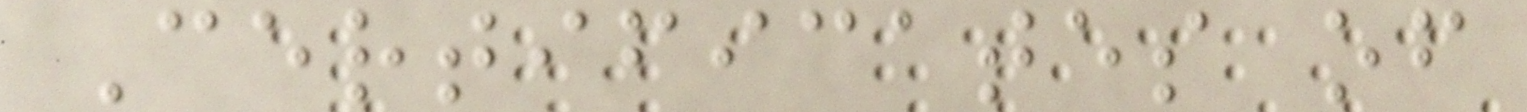Certificates of
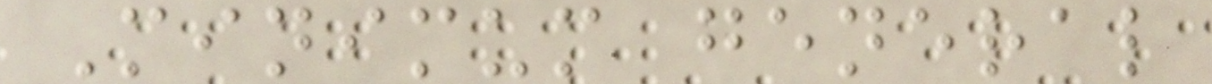Minimum general
